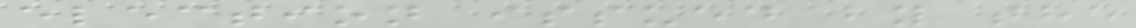election issued by the
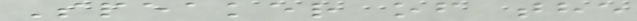Speaker of the
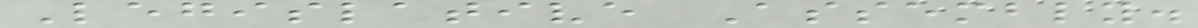Legislative Assembly.
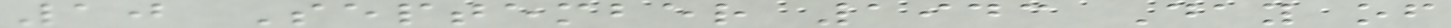10 September 1943 Day of
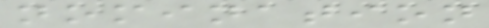nomination
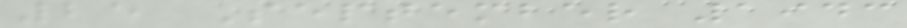25 September 1943
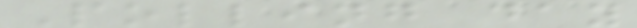Polling day
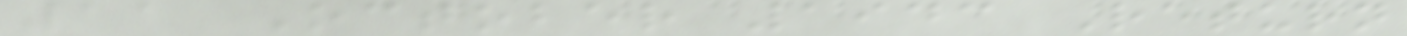11 October 1943 Return
